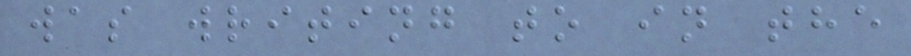was writing to in the
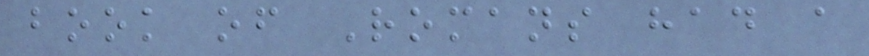book of Romans had a
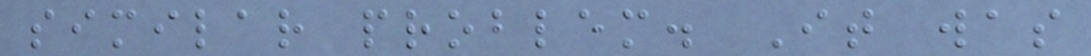similar problem. It was
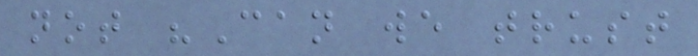not "Can we trust
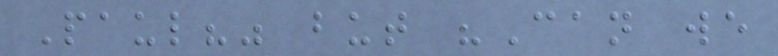Paul?" but "Can we
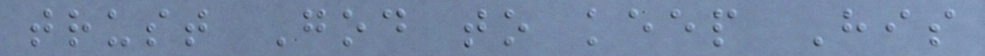trust God to keep His
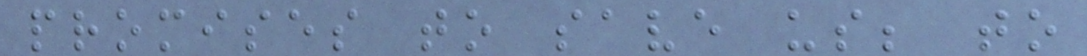promises to save us; to
